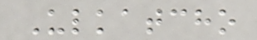Ulkatcho
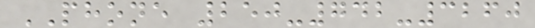PHONE 250-742-3260
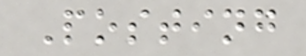Posting
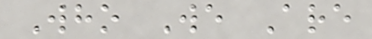Who We Are
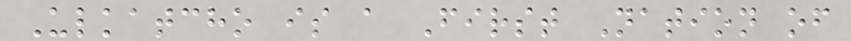Ulkatcho is a First Nation of
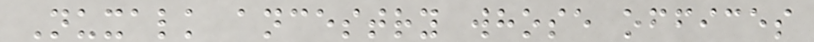Nuxalk ancestry whose offices
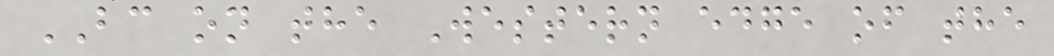BC on the Western edge of the
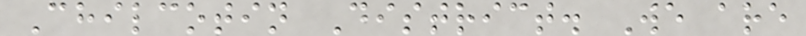Chilcotin District. We are
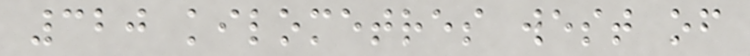320 kilometres west of
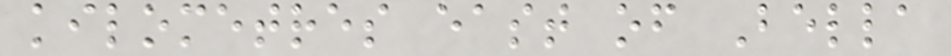kilometres east of Bella
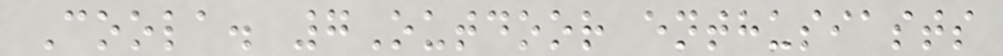Coola. 7Outdoor enthusiasts
